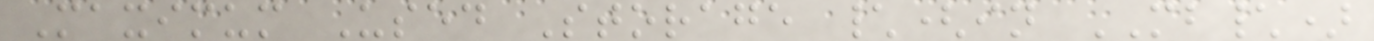Maximum Used Storage \(in MB\)
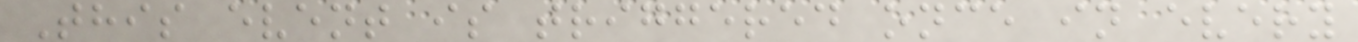This event is triggered once in every
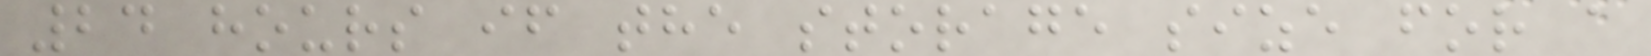24 hours if the storage size for a
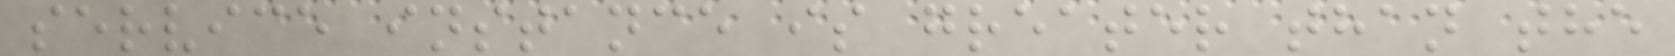service instance is greater than the
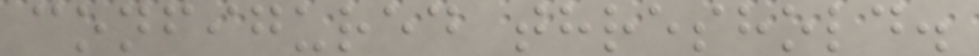configured threshold.
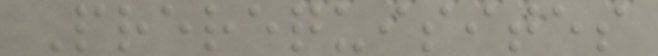Prerequisites
